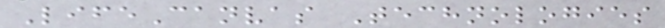LifeCanvas Technologies
